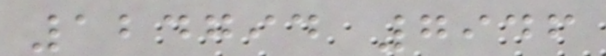124794 7946
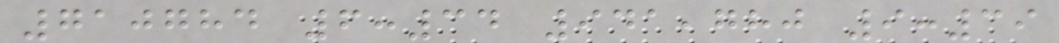710784 6:34 941,780 9:39
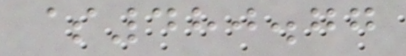$480.77
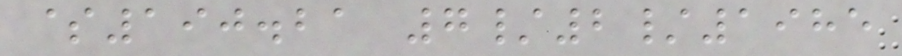$190.21 7/2/1985
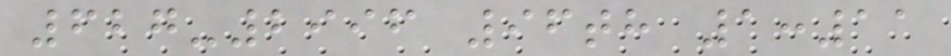627-2996 96th 1:11
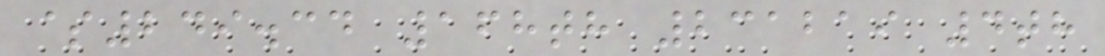$249.34 168th 231219 4th
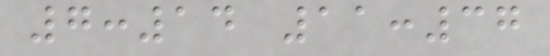7:14 11:37
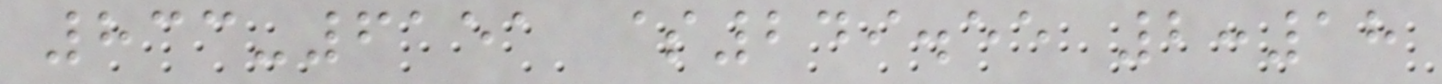833-6151 $249.55 2:18
